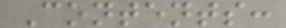Contents:
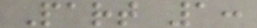Part 1:
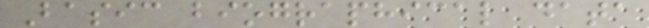Basic biographical data
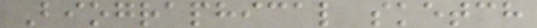Biographical sketch
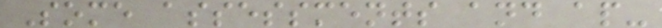Some assessments and ap-
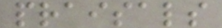praisals
